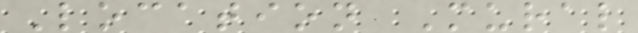Location Mural
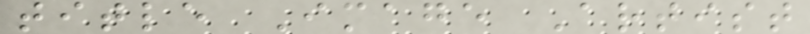title Image Artist
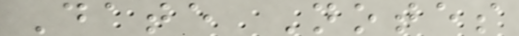Date Notes
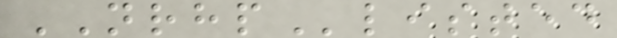NRHPlisted
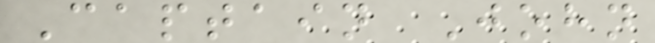Captain John
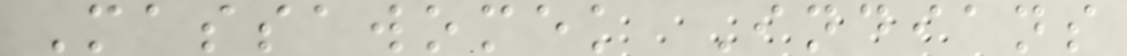Massawomek Indians
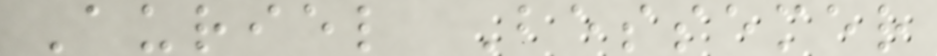Auriel Bessemer
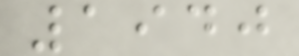1940
